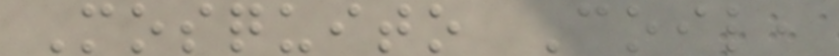Mosquito Coil,
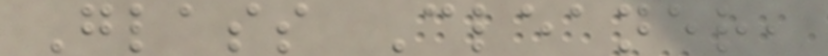Glass Cleaner,
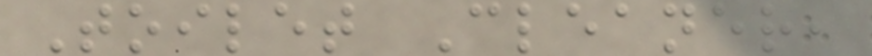Toilet Cleaner,
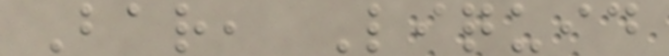Bar, Liquid
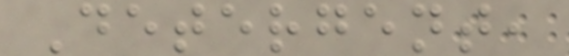Detergent,
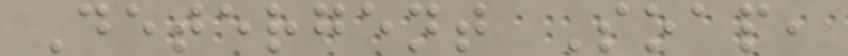Detergent Soap,
